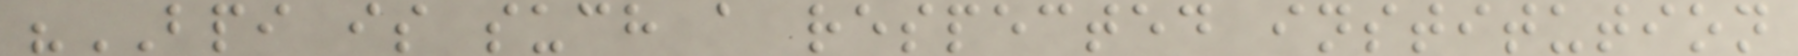"BPI is such a respected institution
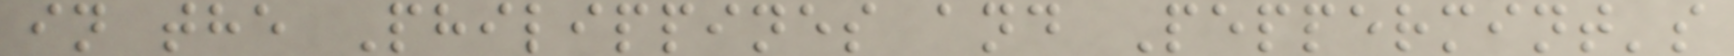in the Philippines and Peppermint's
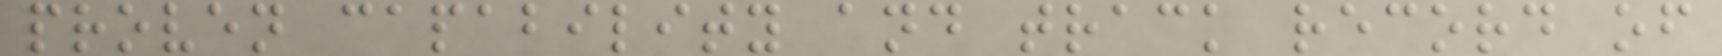proven capability and track record of
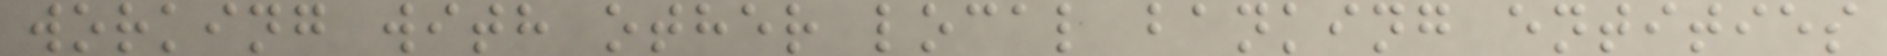working with other local banking entities
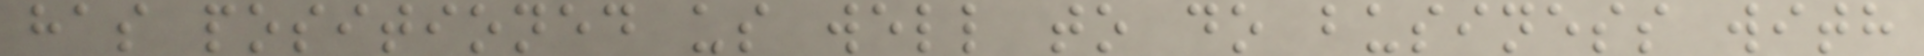has positioned us well to do business with
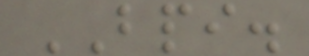BPI.
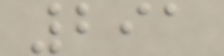291
